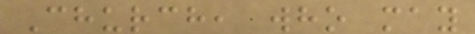Church, who may
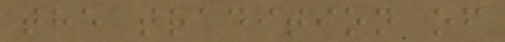the tradition of
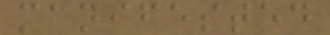manifested
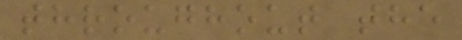throughout the
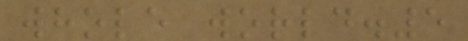whole world.5
